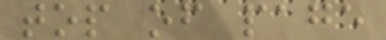top of page
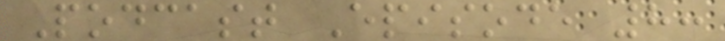Podcast Episode 8:
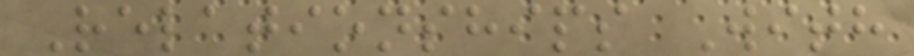Relationships With
